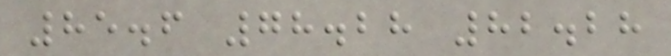85.6 78.28 82.28
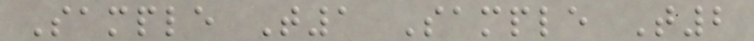Sample T1 Sample T2
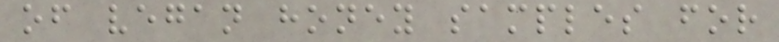of vegan honey samples for
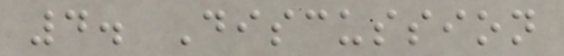4. Discussion
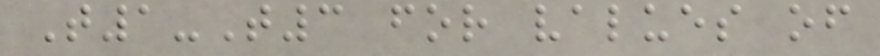T1-T3 for values of
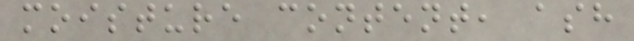moisture content, ash
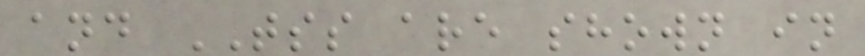and TSS are shown in
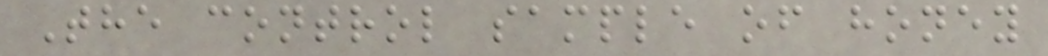The control sample of honey
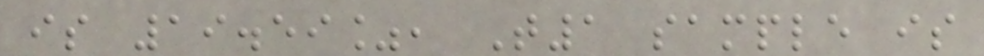is 19.59%, T1 sample is
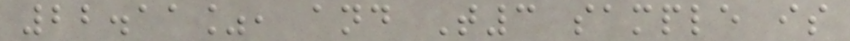22.11%, and T3 sample is
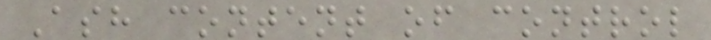Ash content of control
